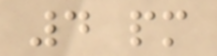4 pm
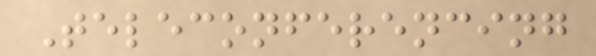Teleconferencing
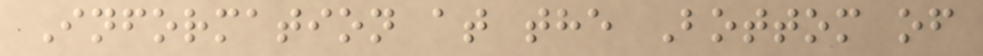Information at the Bottom of
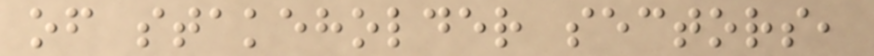of stakeholder sectors,
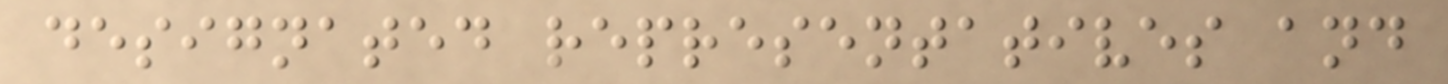designated representatives and
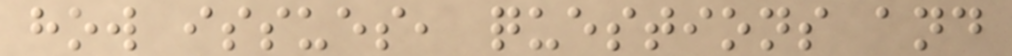how issues, questions and
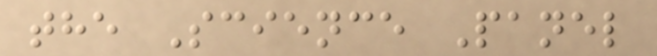the Science Panel
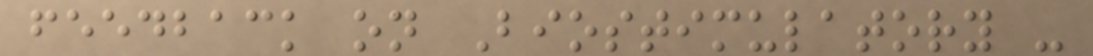feedback on Biostimulatory -
